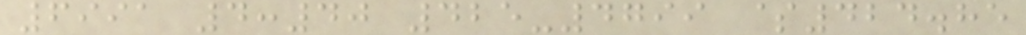6991 4:40 425-4799 $424.85
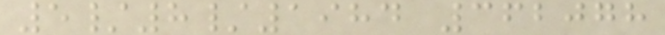5/8/1984 362078
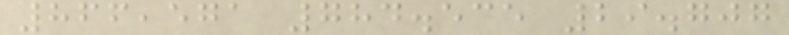866,571 784.535 29.707
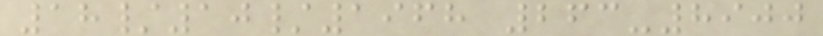18/10/1968 263-8900
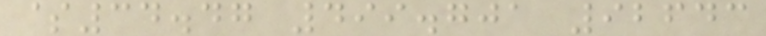$34.47 499.701 92643
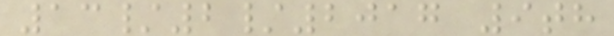13/2/2017 9th
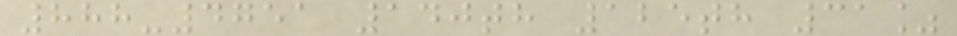888-4751 140th 125th 31%
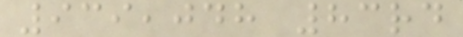939,048 83rd
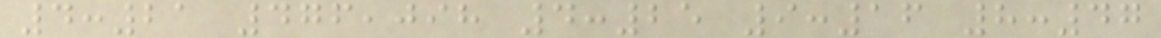4:21 476,098 4:25 9:16 8:47
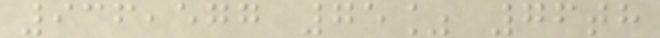936,577 75% 76th
